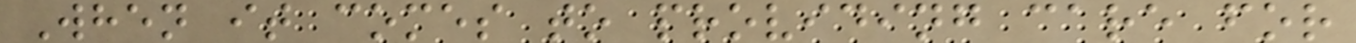When it comes to providing care for
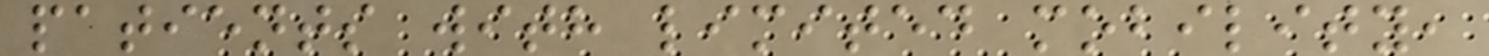patients with limited mobility,
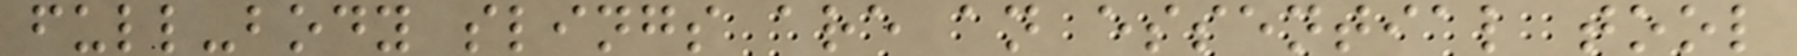full-body slings are an essential tool
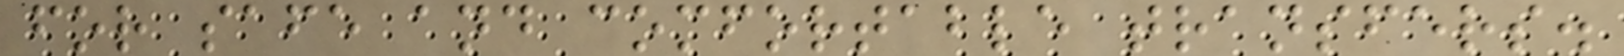for safe and comfortable transfers.
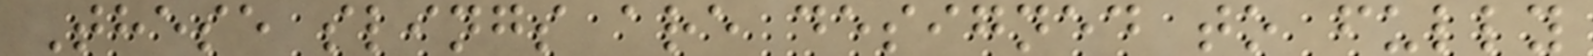These slings are designed to fully
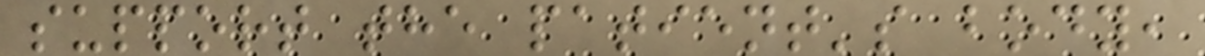support the patient's body,
